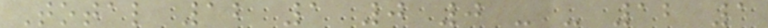Total 12 1 0 0 - - 12 1
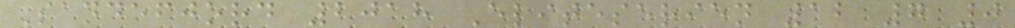Sandefjord 2018 Eliteserien 12 7 0
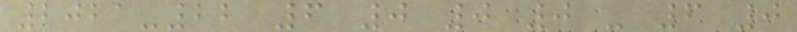2021-22 6 0 0 0 - 6 0
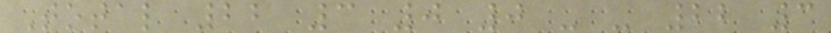Total 22 3 0 0 - - 22 3
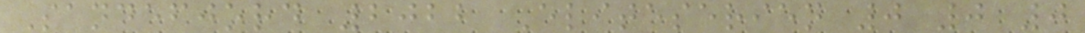Sandefjord 2022 Eliteserien 0 0 0
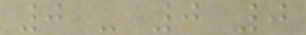0 - 0 0
